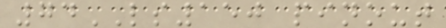74LS150 pinout
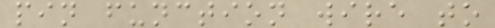pin function wire to
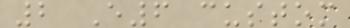2 E6 custom
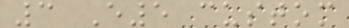3 E5 custom
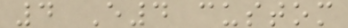4 E4 custom
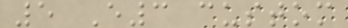5 E3 custom
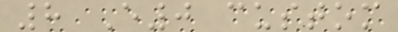8 E0 custom
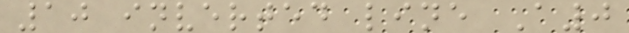10 inverted line A0
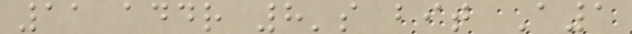11 addr 8's bit A1
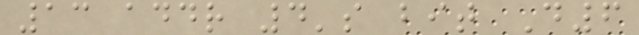13 addr 4's bit D6
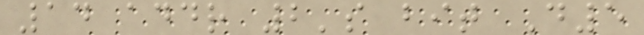14 addr 2's bit D5
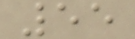55
